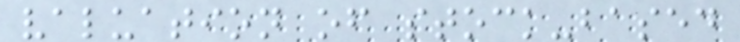valuation of stock-based
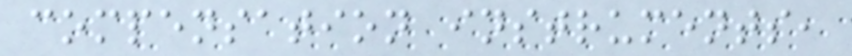compensation instruments,
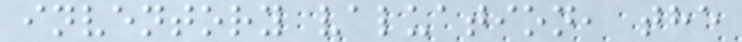inventory valuation, the
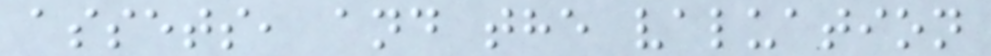assets, and the valuation
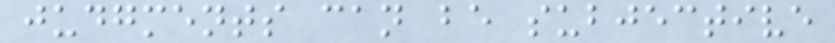judgments can be subjective
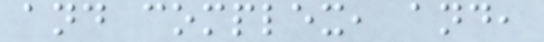and complex, and,
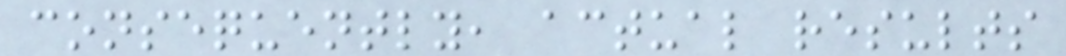consequently, actual results
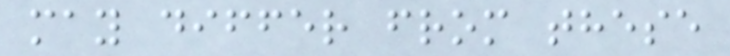may differ from these
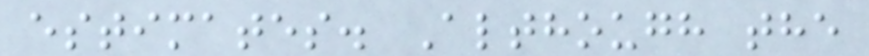estimates. Although the
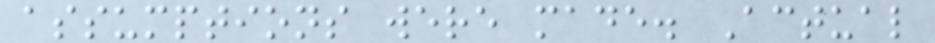assumptions were made. Actual
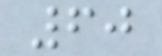60
